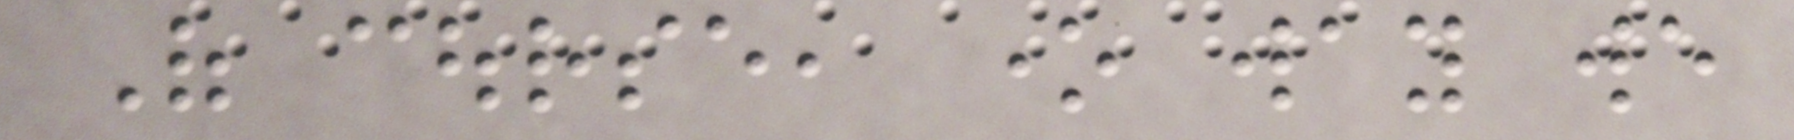Of course, one way we
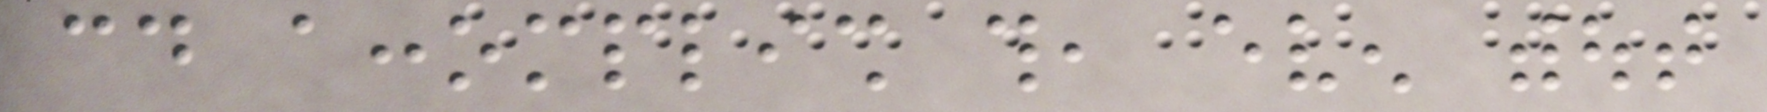could accomplish this, even without
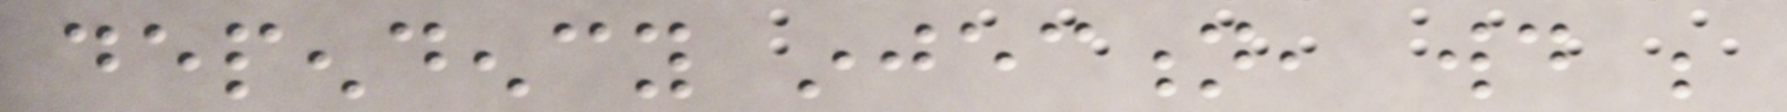dependency injection, would be
